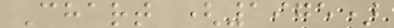Chart (1975)
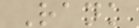Rank
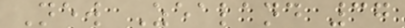New Zealand 37
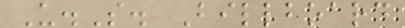U.S. Billboard
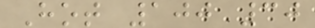Hot 100 30
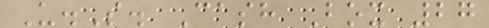U.S. Cash Box 27
